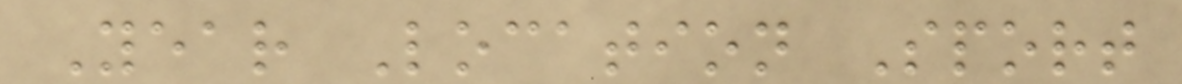Year Location Sport
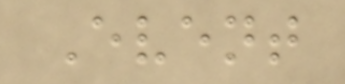Event
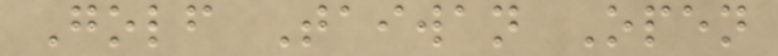Golf Taiwan Open
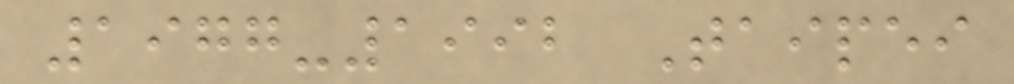1977-1992 Taipei
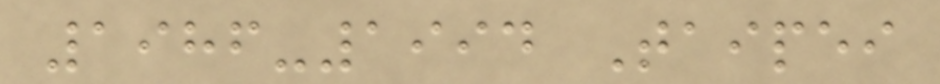1986-1994 Taipei
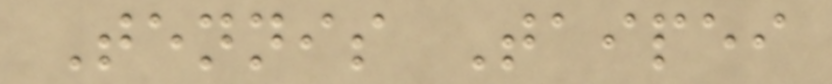Tennis Taipei
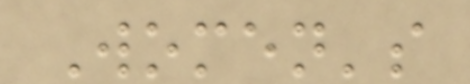Women's
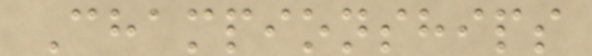Championships
